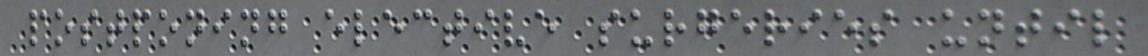postponing elective surgeries until
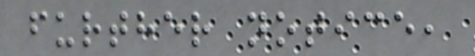further notice,
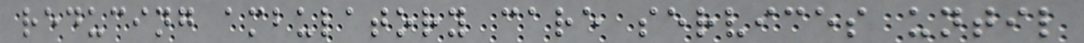reducing ambulatory care services until
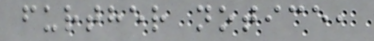further notice,
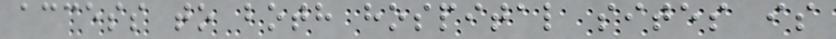access to both hospital sites is
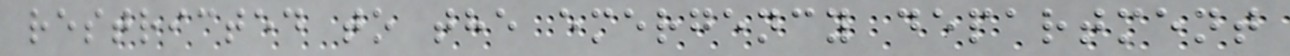restricted to the emergency department
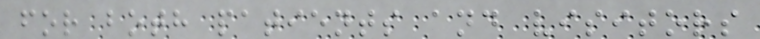for both patients and visitors
